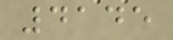4145
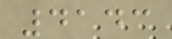4143
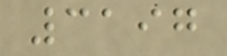3197
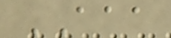AAA
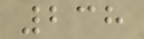238
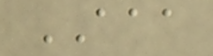AAA
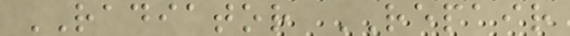RADIATOR REPAIR
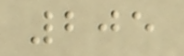205
